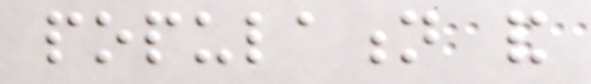population and
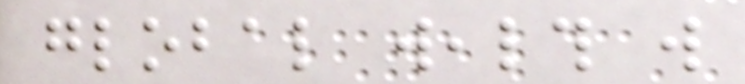global wealth will
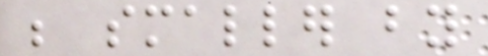be smaller by
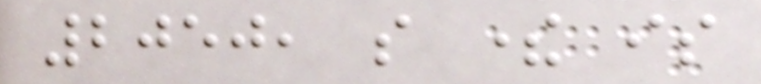2050, so there is
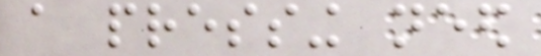a pressing need
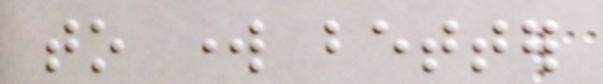to work better
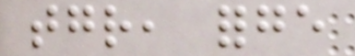together, forge
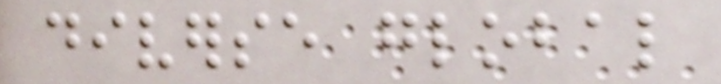diverse global
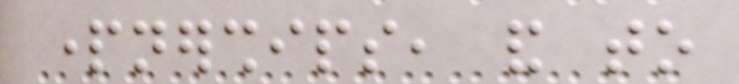partnerships, and to
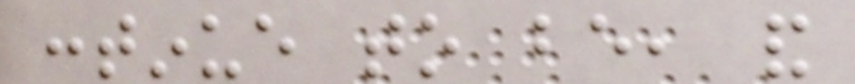continue to be, and
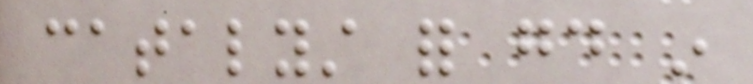catalyst for good in
